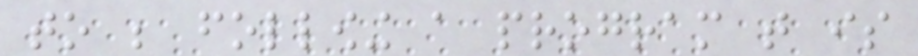to be following a program that is
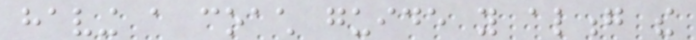having a coach guide you along the
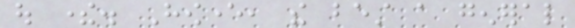out there. However, the best a general
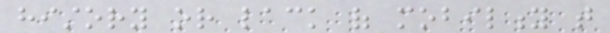history or lack of mobility that
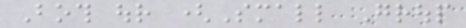Both our (Small Group
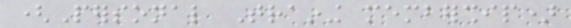(Personal Training membership)
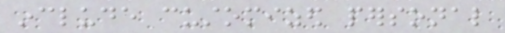include customized personal
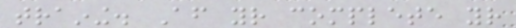training. After your complete your
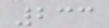233
